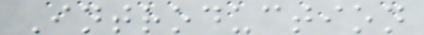Introduction
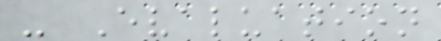- Evaluation
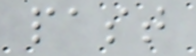past
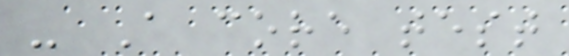- A core test
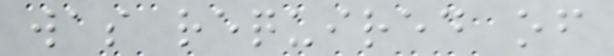was required of
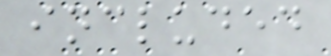included
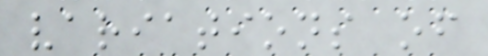variations of
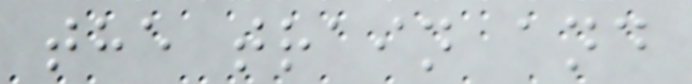the train and
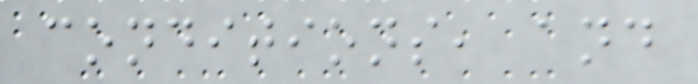conditions, and
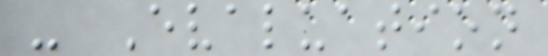- Evaluation
